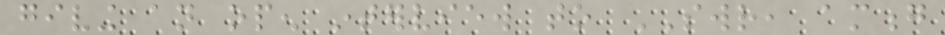giving an open interview to SWR, among
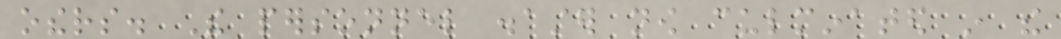others. The personnel disaster now culminated in the
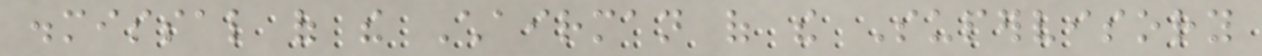dismissal of the Chairman of the Supervisory
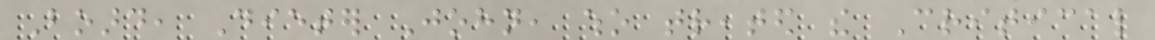Board, Dieter John, who treated the Critical
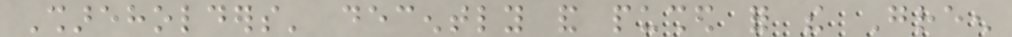Shareholders' decently and pushed for the Green
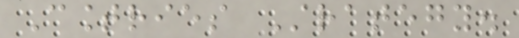Countries Strategy.
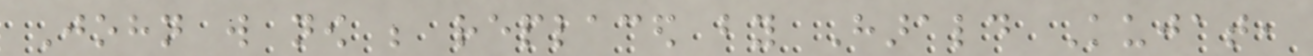John will now be replaced by Harald Kujat,
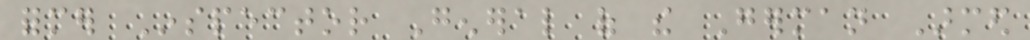former Inspector General of the German Armed
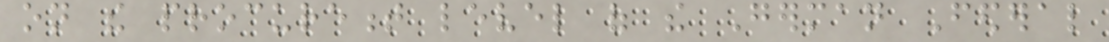on the procurement level of the German Federal
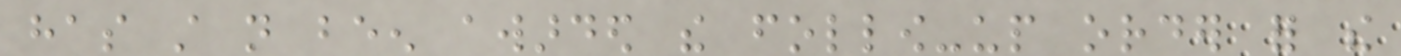has still not been awarded the follow-up order for the
